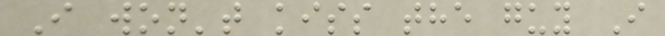I won't kiss the guy I
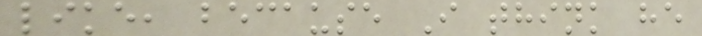like, because I think he
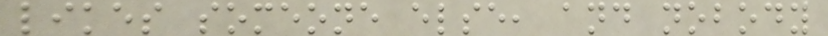likes someone else, and nobody
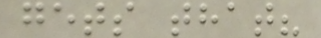gets that?
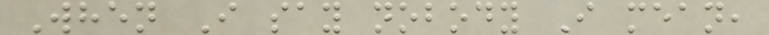When I say nobody I mean,
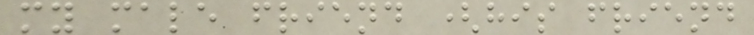my male friend (his friend
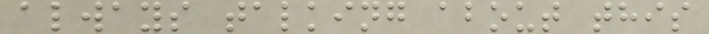always talking about this
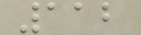112
